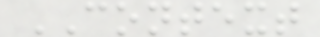CONTEXT
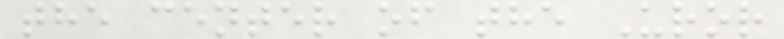the center of the Uror
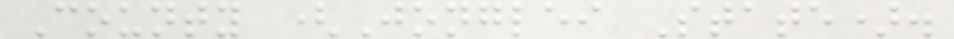County (Jonglei State).
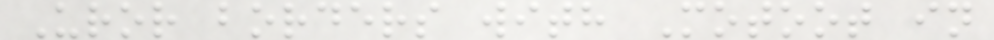Uror borders with Motoot in
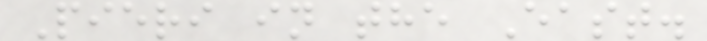Pieri in the East.
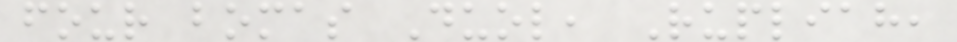four bomas Duol, Rupliah,
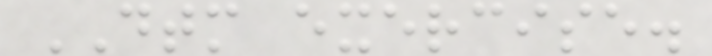DTM exercise.
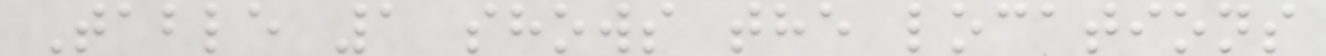Table 1 shows the locations
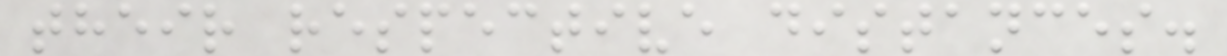their respective distances.
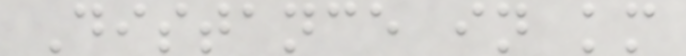Distance in km
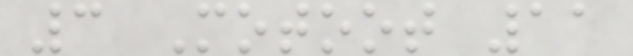3 Motoot 11
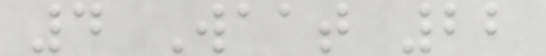4 Waat 22
